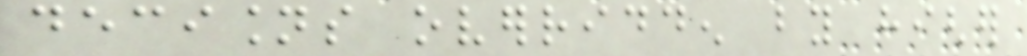decisions overridden by higher
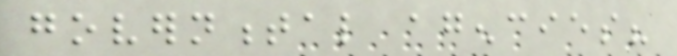governmental agencies?
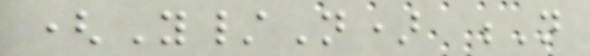(Y/N) N
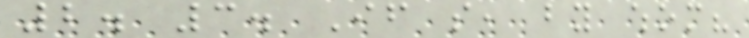2. 3. If so, by whom?
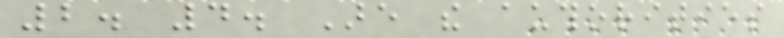2. 4. Are the authorities
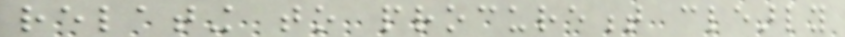relating to procurement clearly
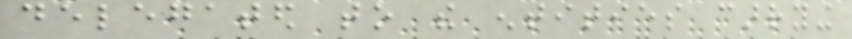delegated to the entities carrying
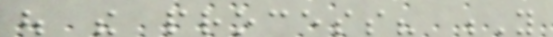out the process? Y
